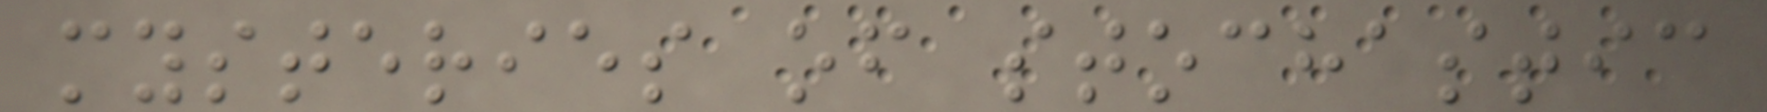mysteries of stochastic
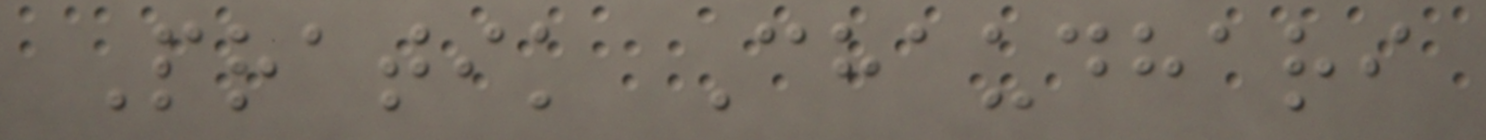Pratik Chaudhari
